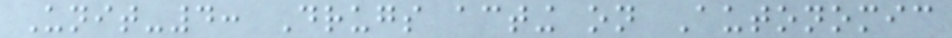Unit-4: Drugs acting on Autonomic
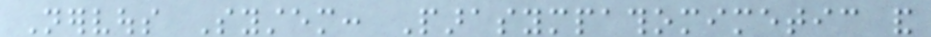Nervous System: Parasympathomimetic and
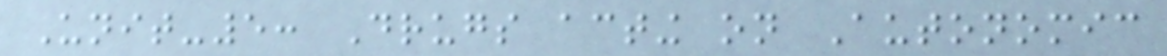Unit-5: Drugs acting on Autonomic
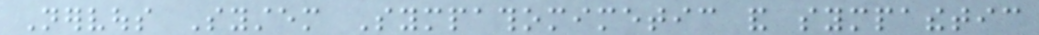Nervous System Sympathomimetic and sympathetic
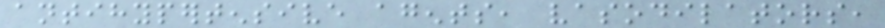antihypertensive agents, vasodilators,
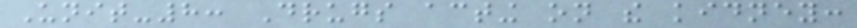Unit-8: Drugs acting on the kidney:
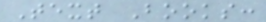Text Books:
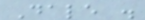Dale .
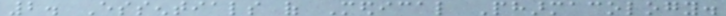2. Essentials of Medical Pharmacology.
